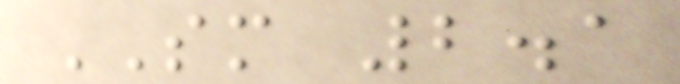SM 2.1
